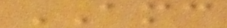AMC
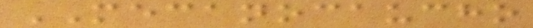MECANOCAUCHO
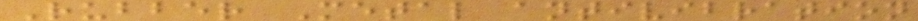Rubber Metal antivibration
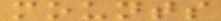mounts
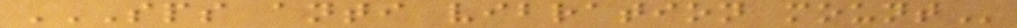SPS ANTI VIBRATION MOUNT
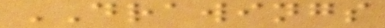DRAWINGS
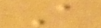A
